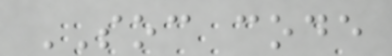SOC code
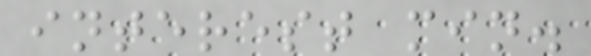interest min.
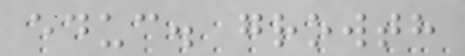educ. growth
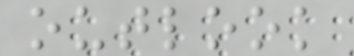outlook
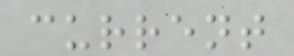current
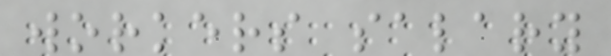workers salary
